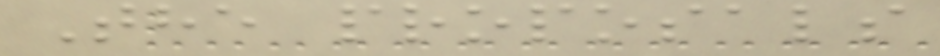The proposals
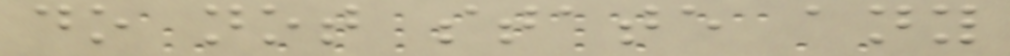do not state any
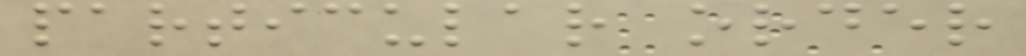particular order
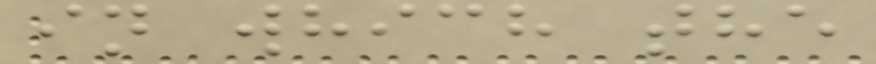in which the
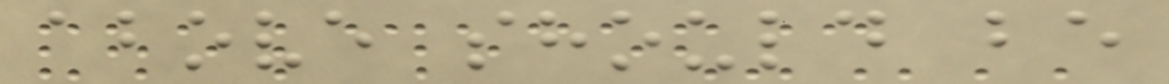above should be
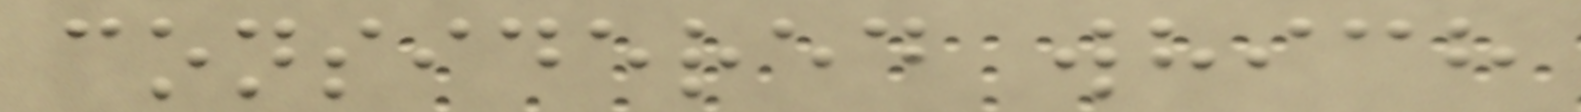considered which
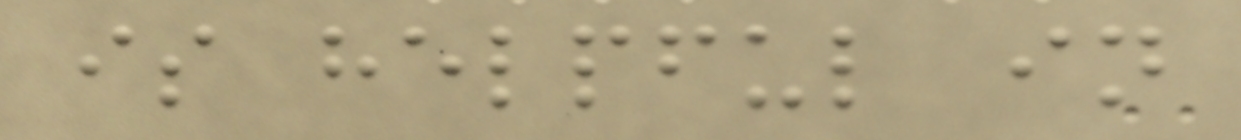is helpful in
